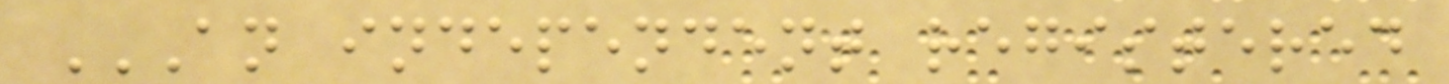AN INDEPENDENT REGISTERED
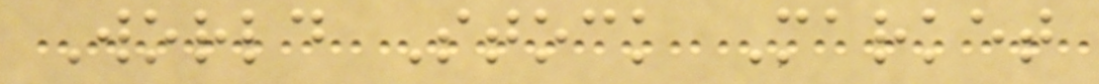World Stock Market
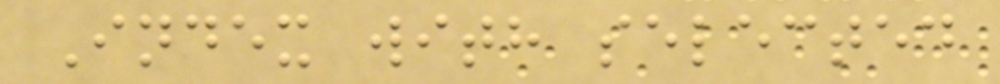Index with selected
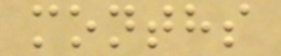months
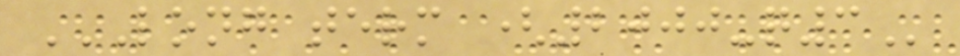LONG TERM (2000-Q3
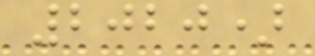2020)
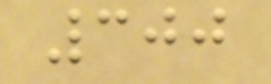300
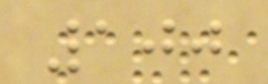100
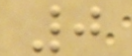0
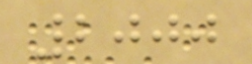2000
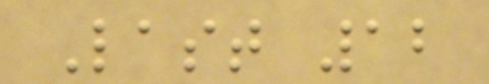Last 12
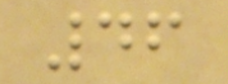46
